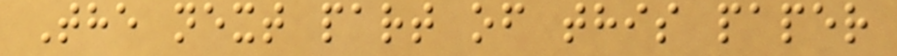The next part of this paper
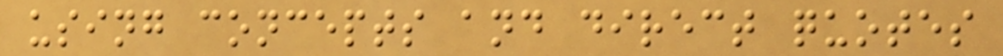using concepts and direct quotes
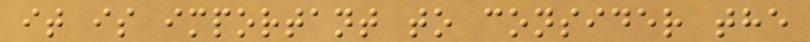it is important to consider the
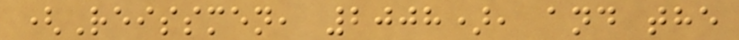(Reissmen, 2008), and the
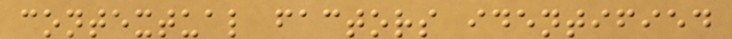contextual factors identified
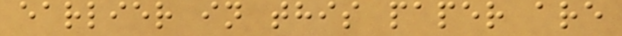earlier in this paper are
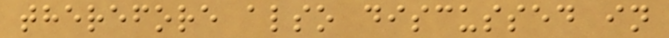therefore also discussed in
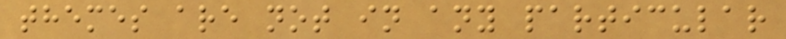themes are not in any particular
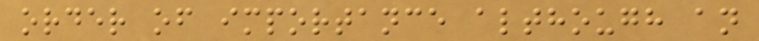order of importance although an
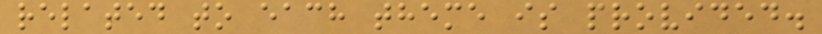related to each theme is provided.
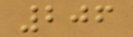206
